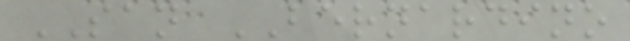SAN BERNARDINO
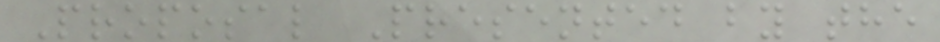Proposal Presented by the
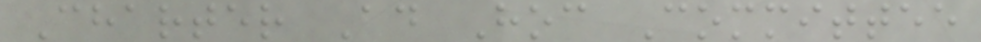Charter Ad Hoc Committee
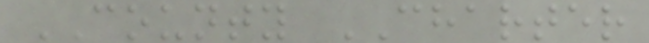COUNTY CHARTER
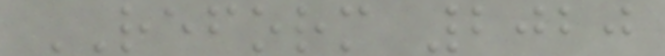REFORM 2020
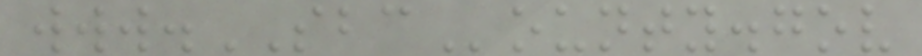www.SBCounty.gov
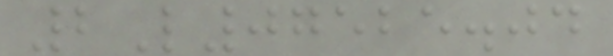2L07525.04
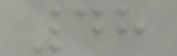48
